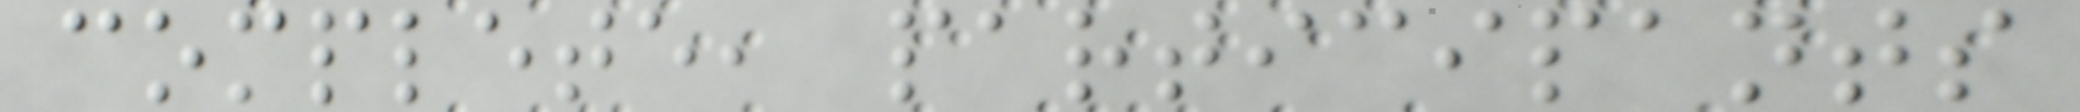complete, participants
